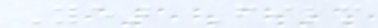Year Film
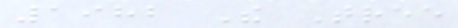1982 The Tree
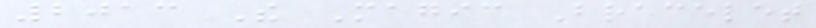2013 The Magic Bracelet
